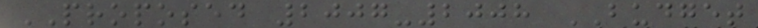PROPOSED 2007-2008 BUDGET
